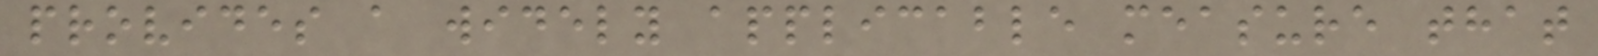provides a widely applicable measure that
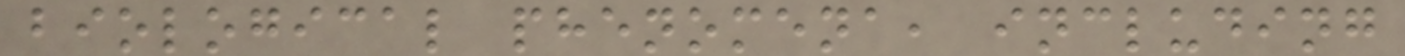biological phenomena, including
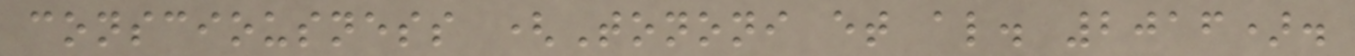consciousness (Tononi et al. 2016).
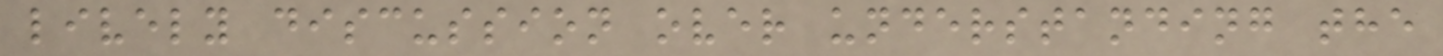lively discussion over understanding the
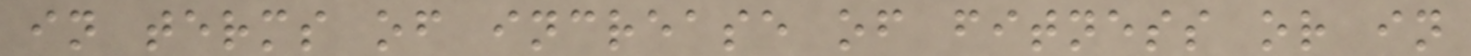in terms of increase of fitness or in
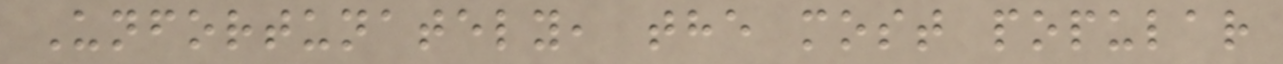Unfortunately, the most popular
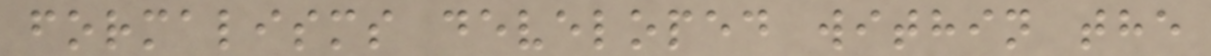formalisms developed within the
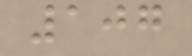107
